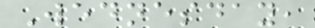Wednesday,
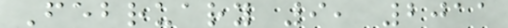February 9, 2011
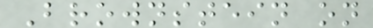Brownstein on
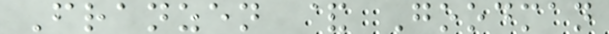Franzen & Goodman
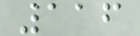116
